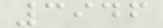3946
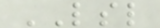LSL
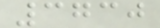3730
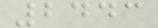2443
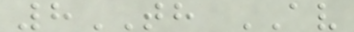8TH AV
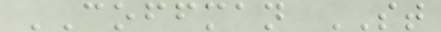COFFMAN ST
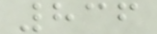836
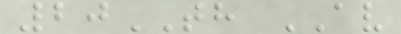20TH AV
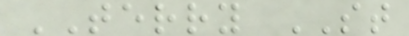TERRY ST
